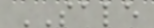SALE
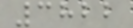3822
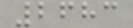2683
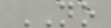NO
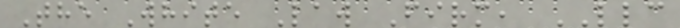The White Law Firm, LLC
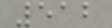512
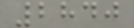2840
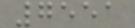7551
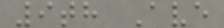9th Ave
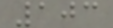103
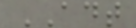ADT
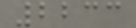2233
